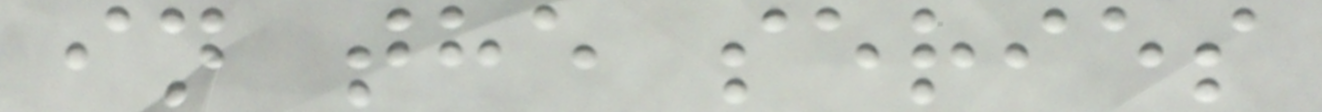in the series
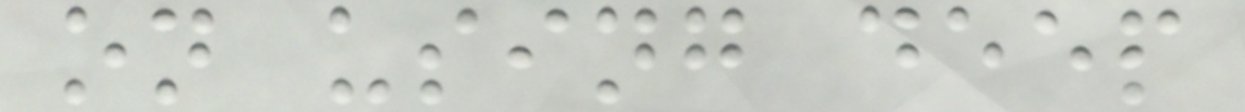on using deep
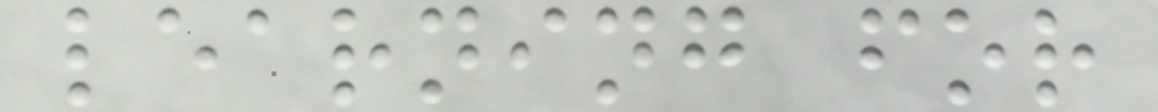learning for
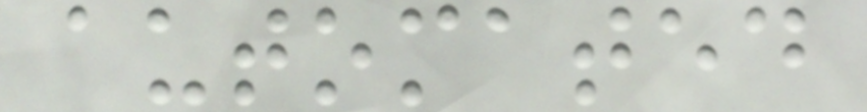automated
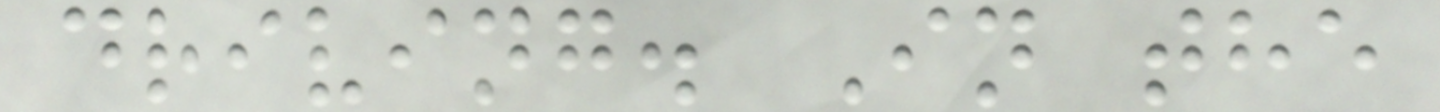driving. In the
